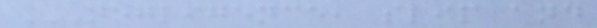NEGLIGENCE, SLIP AND
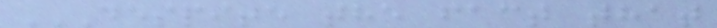DESPITE THE FACT THAT
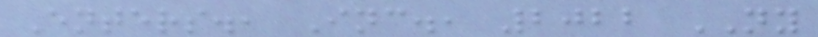Enters., Inc., 2022 NY
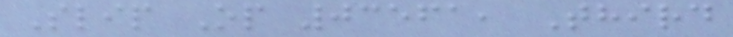Slip Op 03561, Third
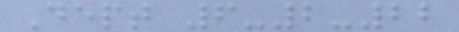Dept 6-2-22
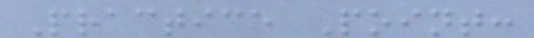Practice Point:
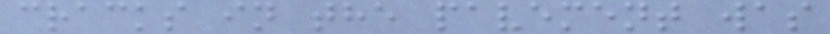cracks in the pavement was
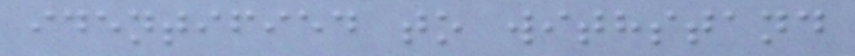identified to withstand
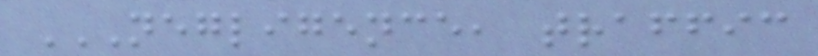NEGLIGENCE, TRAFFIC
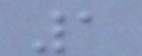1
